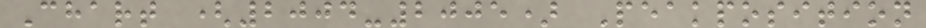Chart (2004-2005) Peakposition
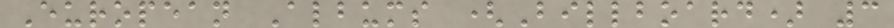European Albums (Billboard) 3
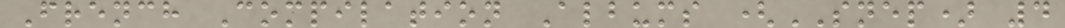French Compilation Albums (SNEP) 4
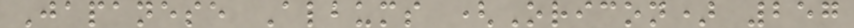Japanese Albums (Oricon) 257
